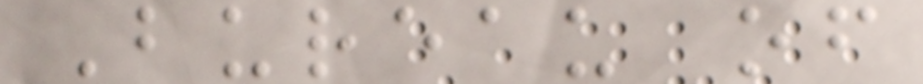Bureau of
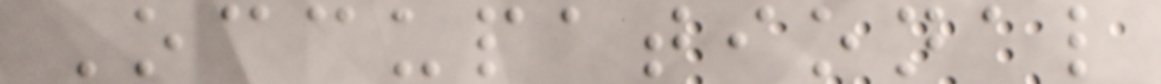Occupational
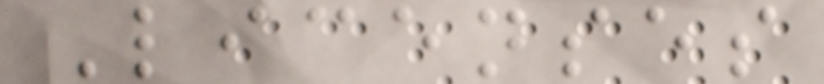Licenses
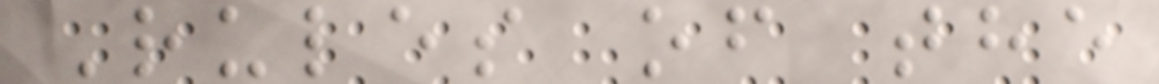Rules of the
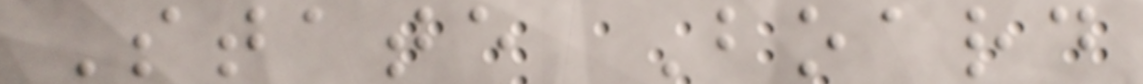State Board
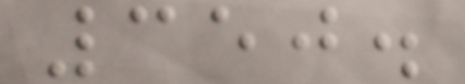350.
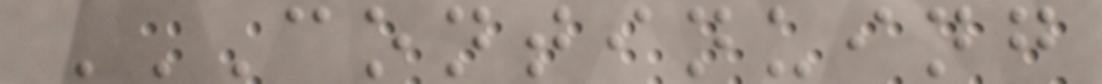CONTINUING
